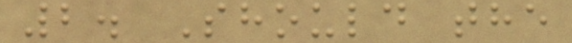2. Should the
